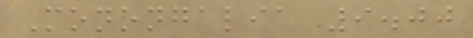Monongalia 9.00
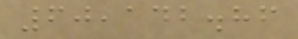60,142.86
